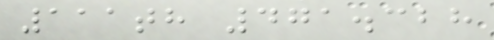111th 471.328
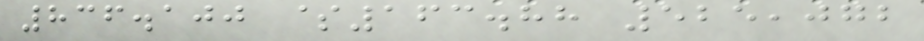836.100 $163.88 525,072
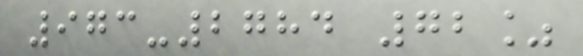973-2784 72%
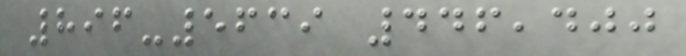896-5639 446,400
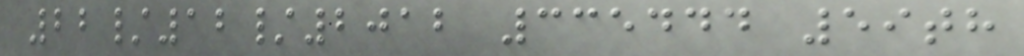22/12/2012 335444 59th
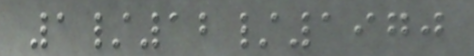1/12/1970
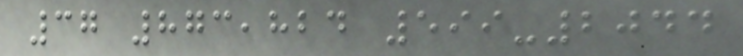37 873,824 599-2044
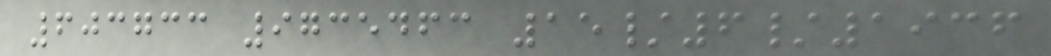603733 9735463 15/6/1936
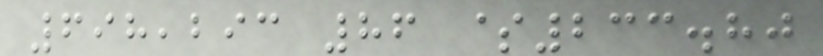698,293 86 $233.80
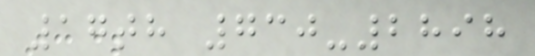17th 730-2898
